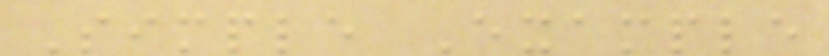Simple Example
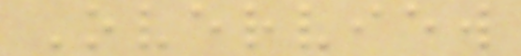Overview
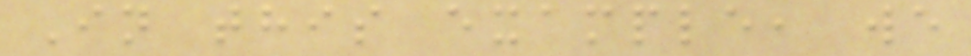In this example, we
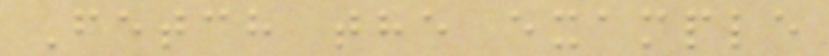Fetch the example
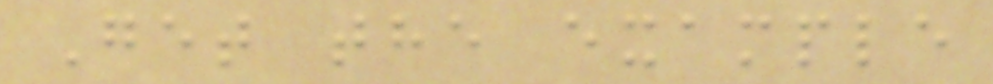Get the example
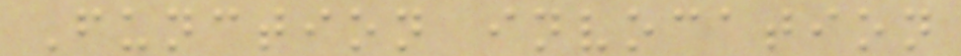Function invocation
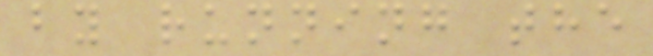by running the
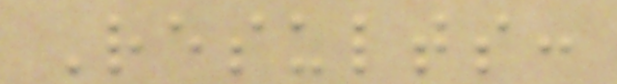Results:
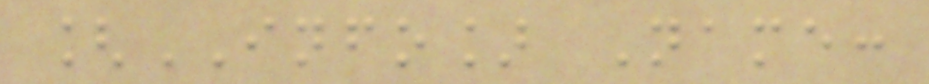[INFO] Name:
